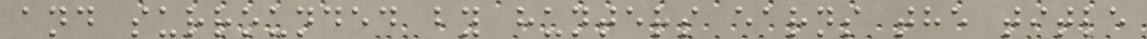and surrounded by hunters earns the title
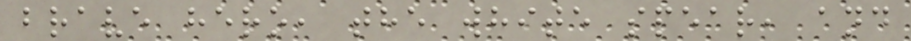brave hero, the white spear, and
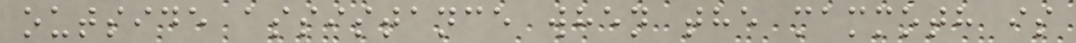outside assistance when the mammoth is
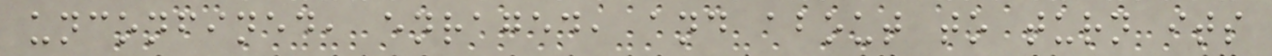unconfined, enraged, and about to turn its
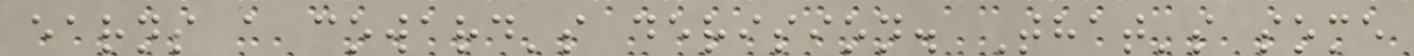earns a coward's derision. That's some
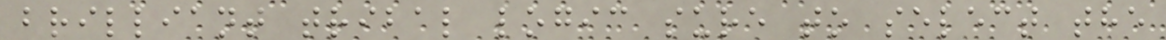brilliant tribal logic sure to select the
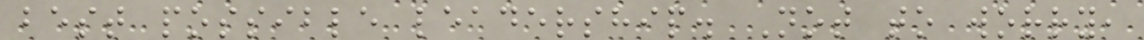best possible leadership. Not to worry,
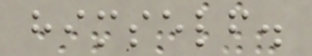himself.
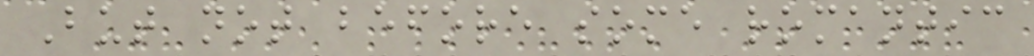But not before some romantic
